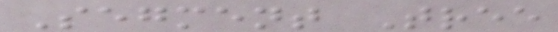Segment Tree
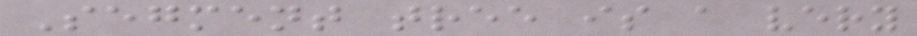Segment tree is a very
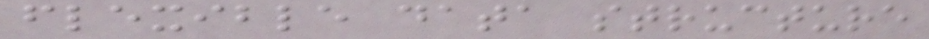flexible data structure
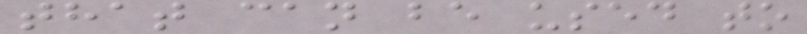that can be used to
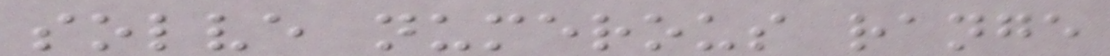solve numerous range
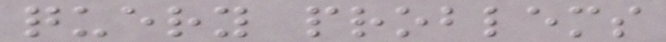query problems
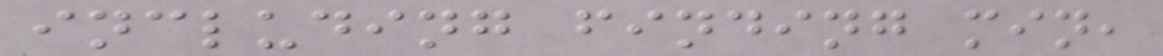including finding min,
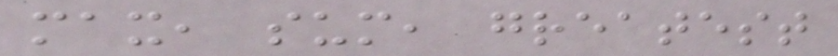max, sum, greatest
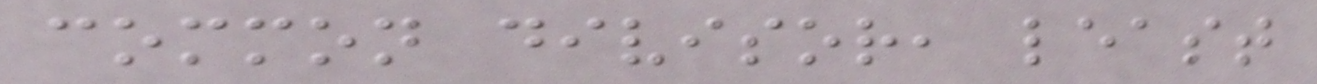common divisor, least
